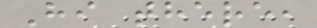Hi there,
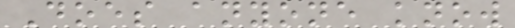Does anyone know
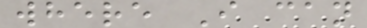where I can
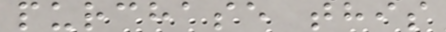purchase this
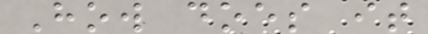How does it
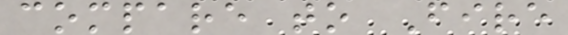compare to Fire
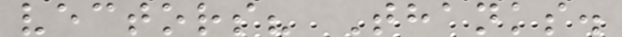vectors? Thanks.
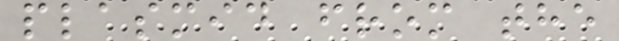plasmid from the
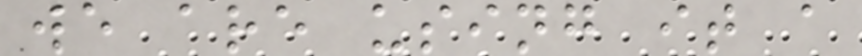we are using it a
